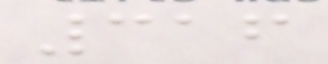316
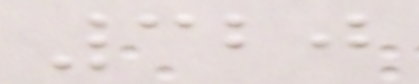320
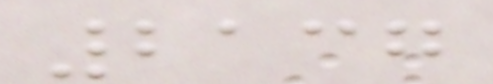2137
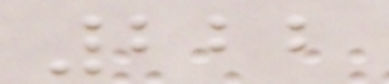222
